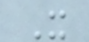X
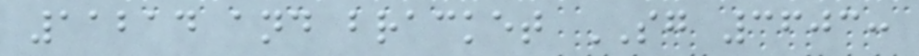11214 and bracket SG 3603:
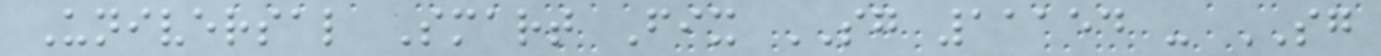Universal Smart Fix SG 11154 - SG
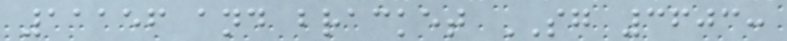11156 and bracket SG 3603:
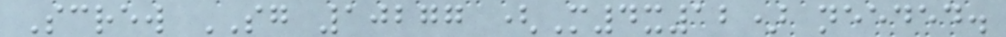Screw SG 10277 (M4x12) needed.
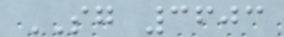SG 3603
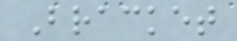Bracket
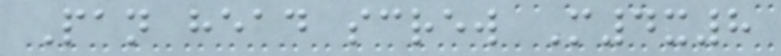Pan head screw M4x8
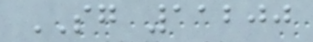SG 11200
